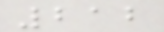212
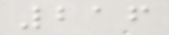216
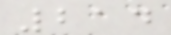214
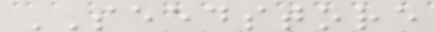SEEDSTORE
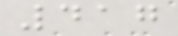417
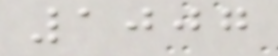1007
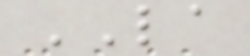LA
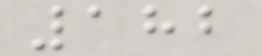182
